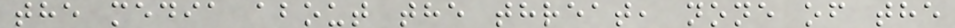the media about the threat, none of the
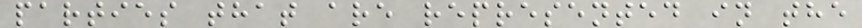parties that are represented in the
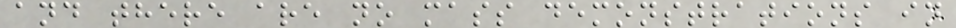and there are no mass demonstrations in
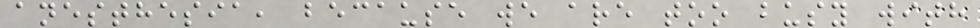anesthesia, because we are too busy with
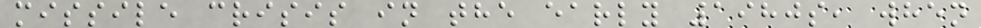missile crisis in the early 1980s, when
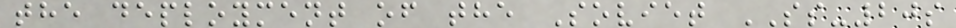the deployment of the Soviet SS-20s
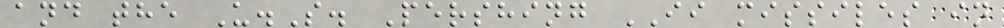and the U.S. Pershing II missiles in
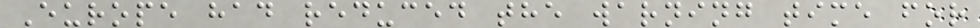Europe had reduced the warning time for
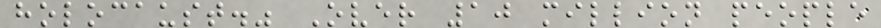holocaust." Over 10 million people
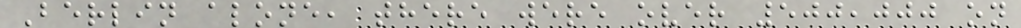Berlin alone, there were over 500,000 on
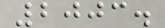2003.
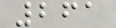261
